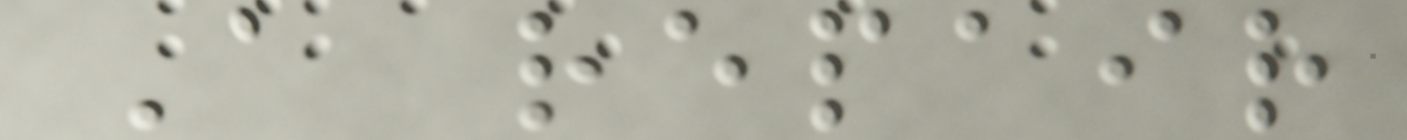A repair
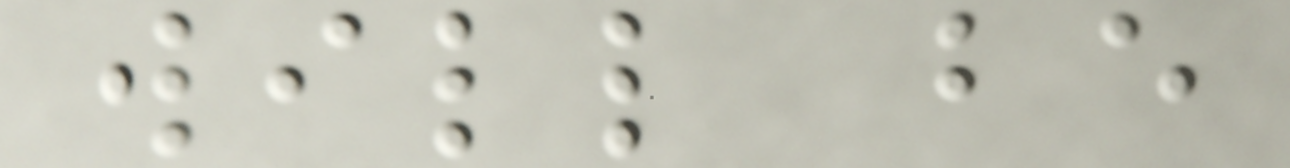will be
